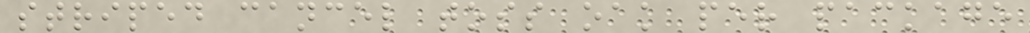striped cancel toss oak per package
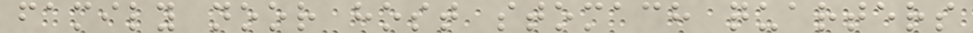family noor host stomach quarters
